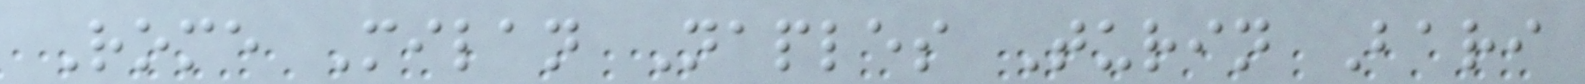Rome Milan Naples Turin Bari
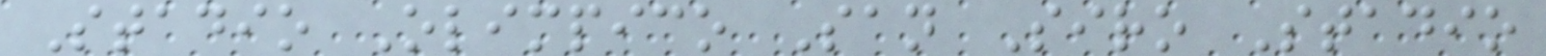Stadio Olimpico San Siro Stadio
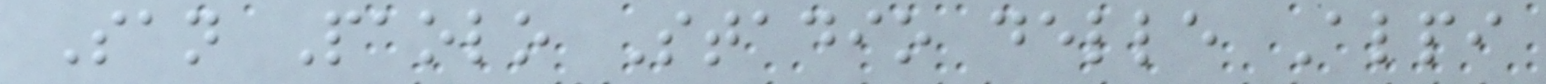San Paolo Stadio delle Alpi
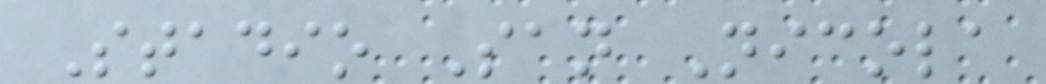Stadio San Nicola
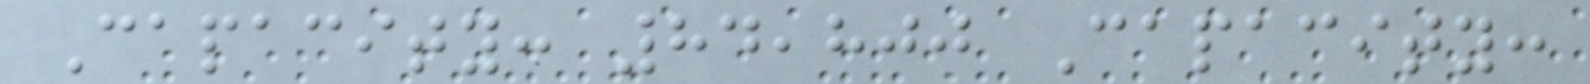Capacity: 84,800 Capacity:
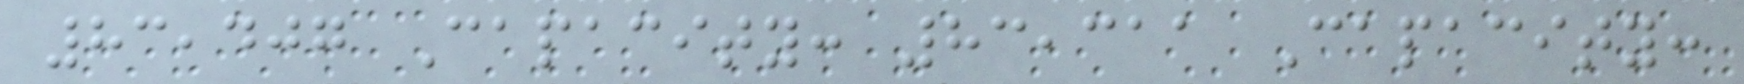83,407 Capacity: 83,311 Capacity:
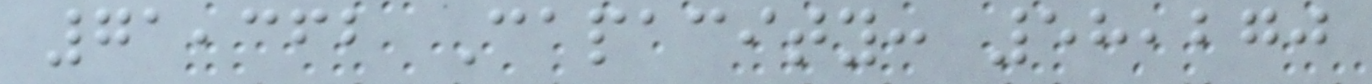71,362 Capacity: 58,270
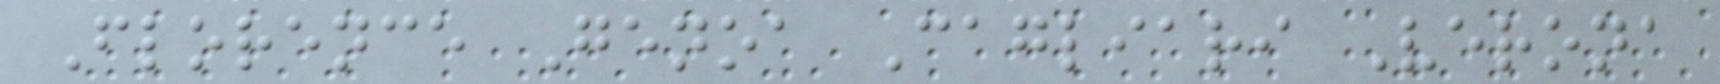Florence Genoa Cagliari Verona
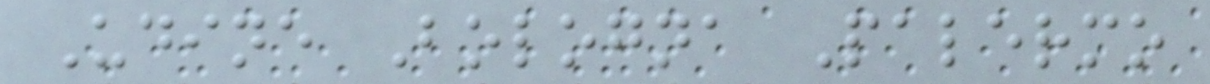Udine Bologna Palermo
